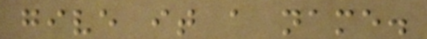give it a name.
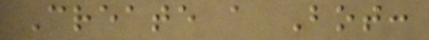Create a Bot:
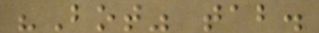"Bot" tab.
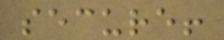secure!
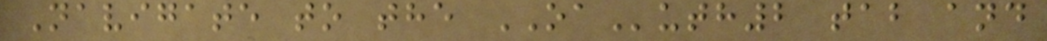Navigate to the OAuth2 tab and
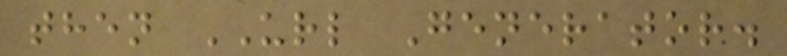then URL Generator.
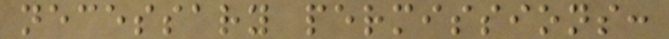necessary permissions:
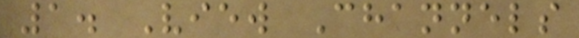1. View Channels
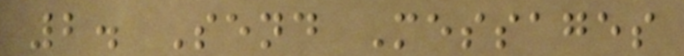2. Send Messages
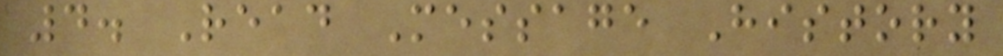4. Read Message History
